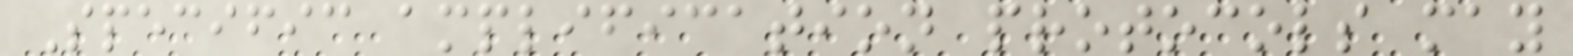Specific amplification protocols may
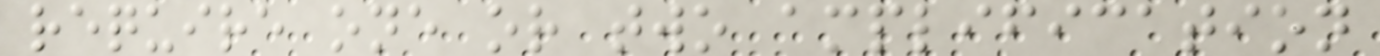require one or two amplification
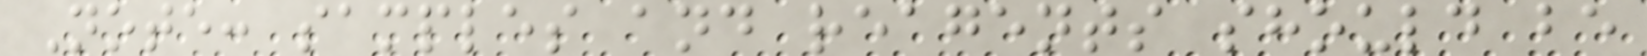Note: samples and reagents should be
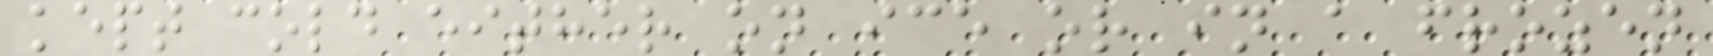kept cold either on ice or in a frozen
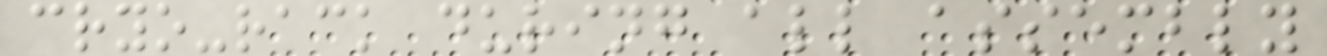cryo-rack during all assembly
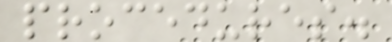procedures.
